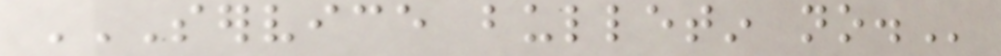SERVICE BULLETIN NO.
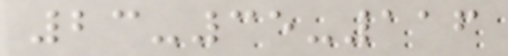23-35-116
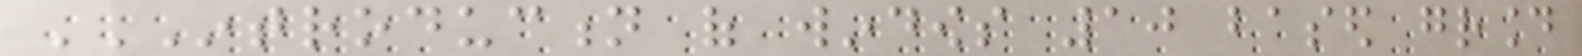INTRODUCTION OF WINDOWS 10 BASED GROUND
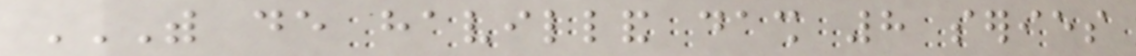WITH DE HAVILLAND DASH 8 SERIES
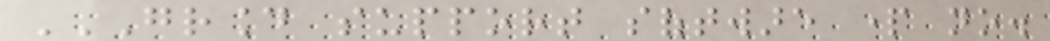GROUND SUPPORT SOFTWARE PART NO.
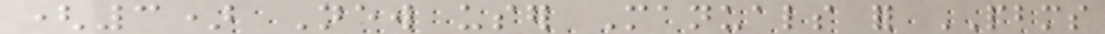(3) New user Manuals for PBMS
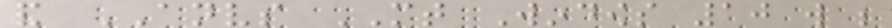and ANVS MT Windows 10 will be
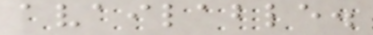available.
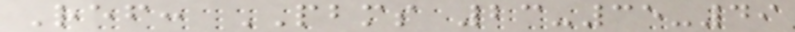Ref: PBMS 23-35-49
